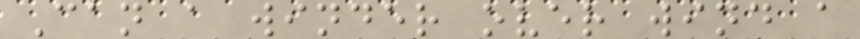Can a winder over wind a
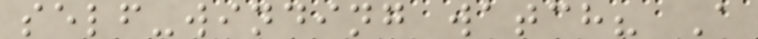self-winding watch? A
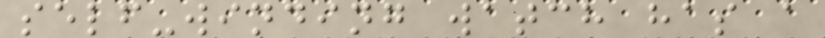self-winding watch has a
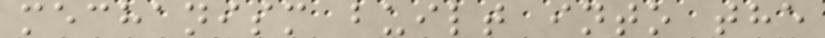mechanism built into the
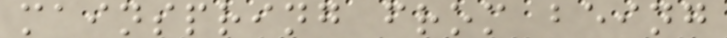mainspring from being
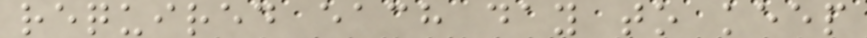required each day to keep
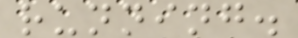running.
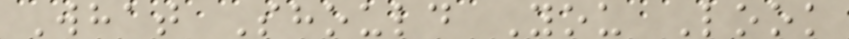What Should You Look
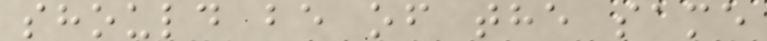should be of the same
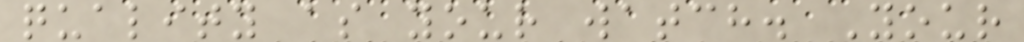quality as your watch. Your
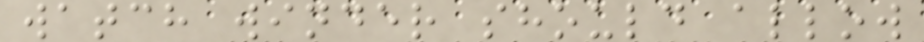watch winder should allow
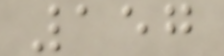157
